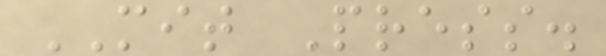MIT Press.
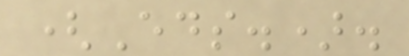(Eds.).
